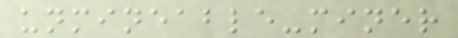unmineable-miner
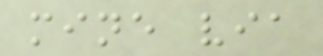mine via
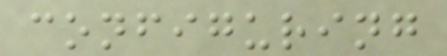configuring
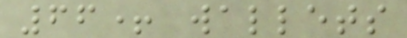66+ wallets
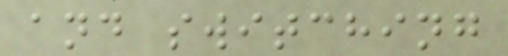and switching
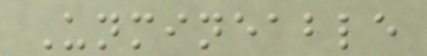Unmineable
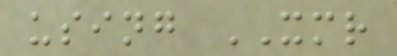using XMR
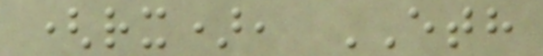(rx), ETH
